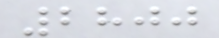2800
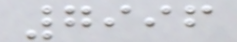7996
